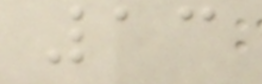13
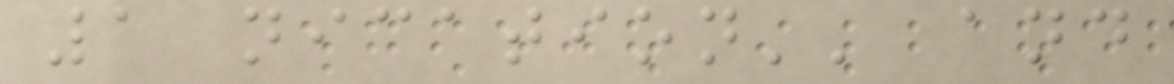1 nication'' and
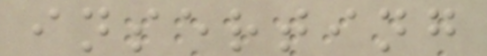inserting
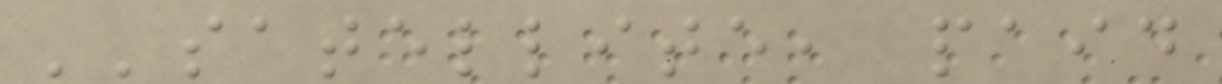''satellite, paid
